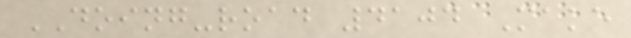DOING-road 4104 Make
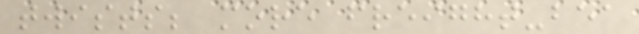twists; more freight-bea
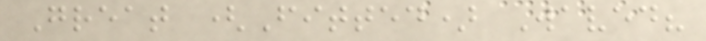Great (Fitted) Waved?
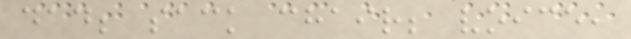dad; sack chair; voice,
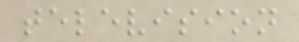television
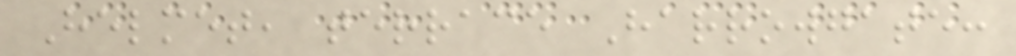Helmet, terrace Harrowgate:
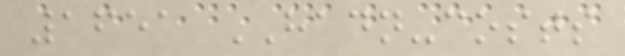1651 HADN-costs
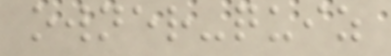owner-quiz
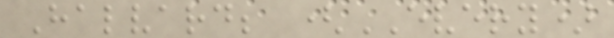Halvard; (EVERY)
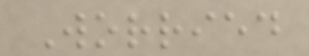Worried
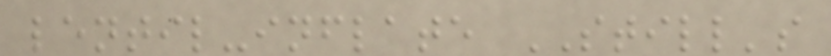lentil-inflate STILL's
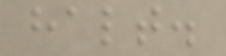halt.
